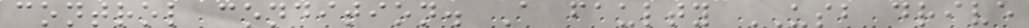control condition. A faulty USB drive
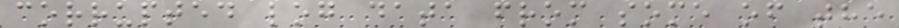corrupted log data from some of the
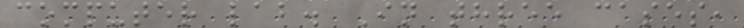computer lab. In three cases,
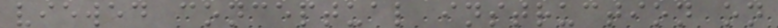viewed conceptual instruction on
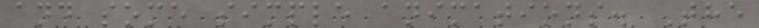and some simple animations. The
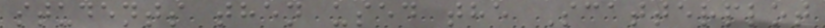students then used the Scatterplot
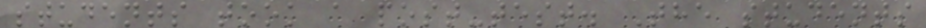students took a post-test. The students
